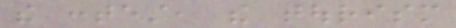the contest, the tourism
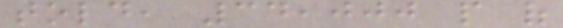told, 34,000 people of
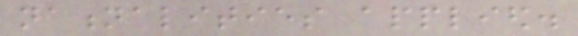nationalities applied.
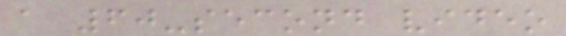a 60-second video
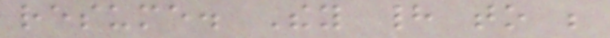resume. They had to be
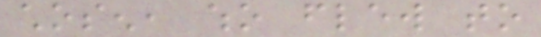chosen, who flew to
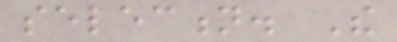selection. The
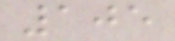105
